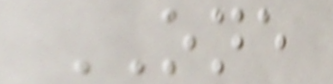ONE
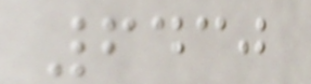6430
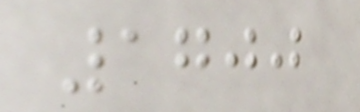1700
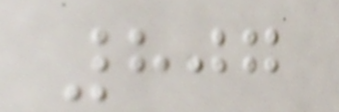807
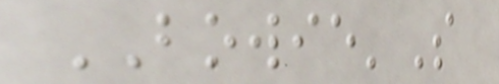BOWIE'S
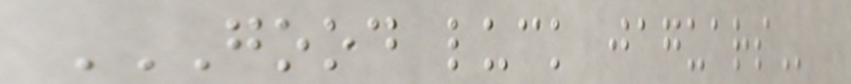GOOD LUCK JAGUARS
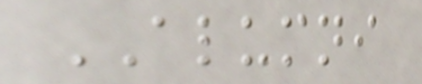ALUMNI
